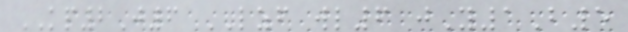KP2J6 LZF wl6 jY1B5
